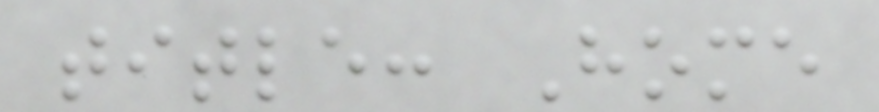title: Home
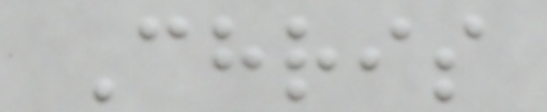Chris
